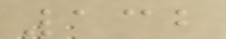132
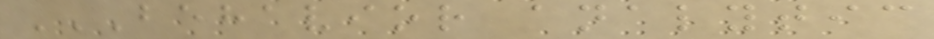BEHAVIOR ANALYTIC
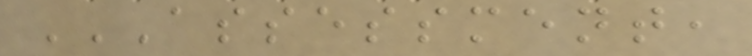ASSESSMENT,
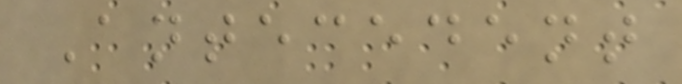Antecedent
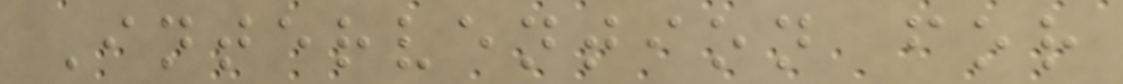Intervention for
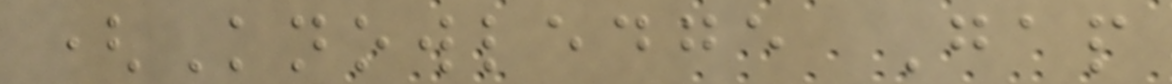(Knowledge Gap
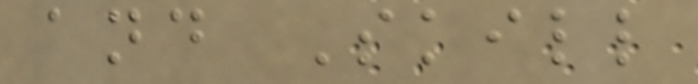and Skill
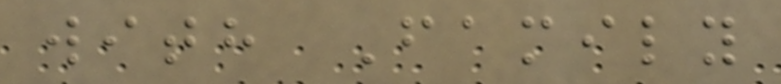with Family
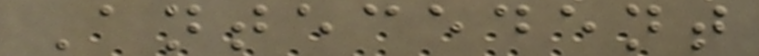Antecedent
